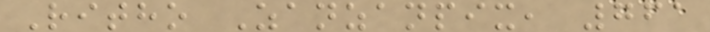Ritho Zanzanpix, 761
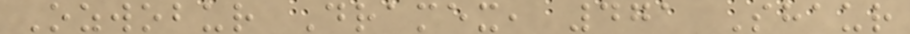Ozwobur Dramex, 471 Shaur
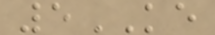5KE
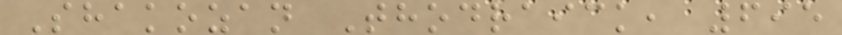Shakozan Thodraick, 695
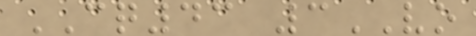CQ43 3VO
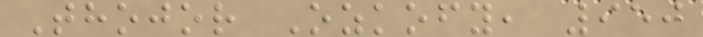Thojor Ozkofy, 950
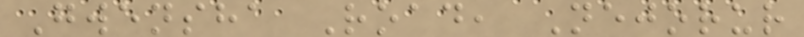Gwensha Road, Nejorur
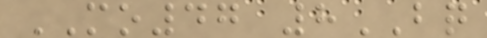MO47 8BQ
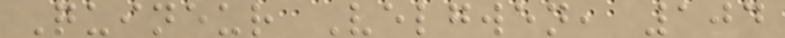Quineur Velgwen, 104
